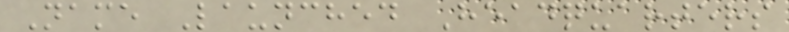Name Launched Headquarters
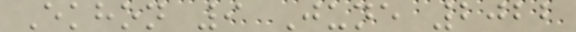Ekhon 9 June 2022
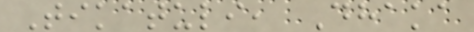Tikatuli, Dhaka
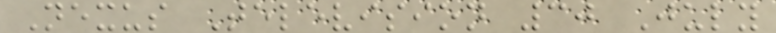Nexus Television 30 July
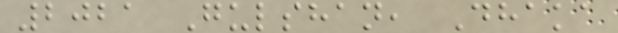2021 Gulshan, Dhaka
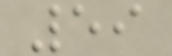59
